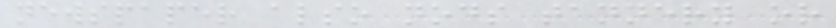newspaper also nods tannery or
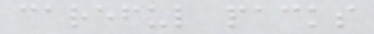careful packs
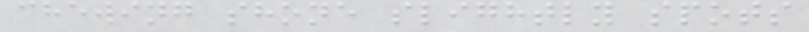chewing shone slightly spots
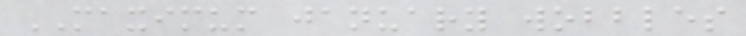MAXIMUM january wobbles
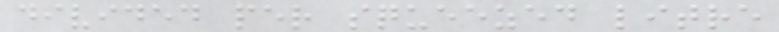divided per squeezed litre
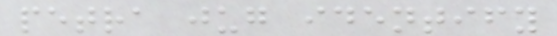petra jug identify
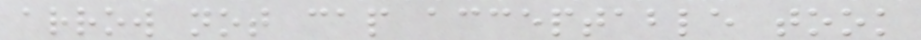arrow not cap acceptable took
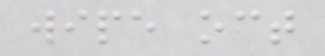wipe oct
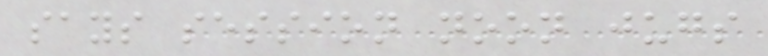says session noon jugs
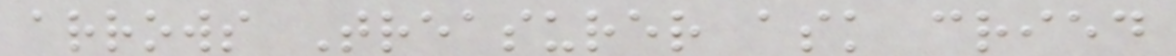arrows Treasurer ask cried
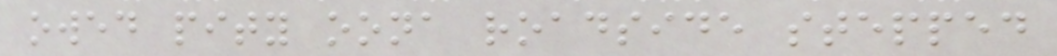owed pity oona roadside stepped
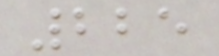225
